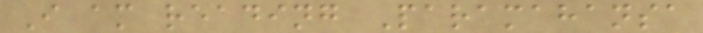I am reading Paramahansa
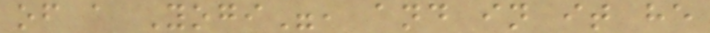of a Yogi", and in it he
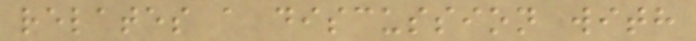relates a discussion with
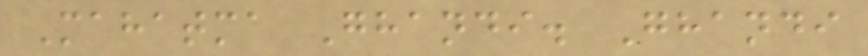Mahatma Ghandi. Ghandi
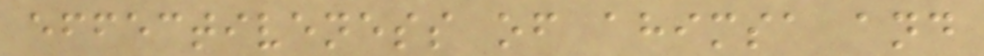effectiveness of ahimsa and
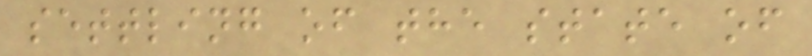settling of the state of
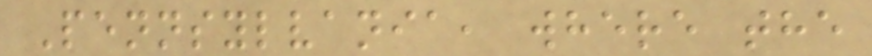Pennsylvania, where the
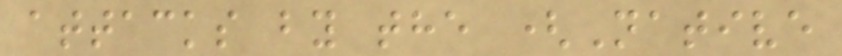attacks by the (Native
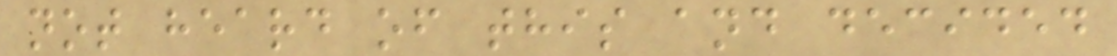not heard of this and decided
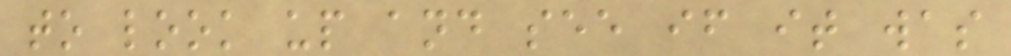to look up and see if it was
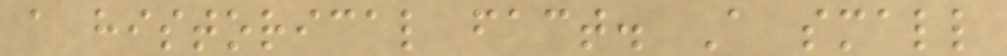a historical fact. A small
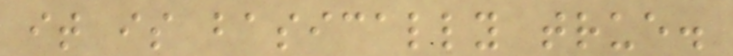it is basically true.
